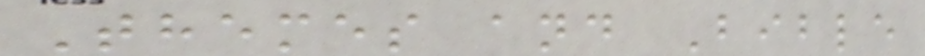Themes and Bible
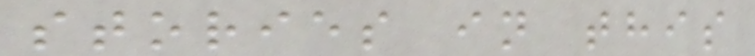stories in this
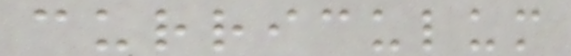curriculum
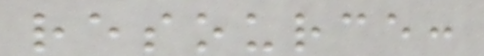resource:
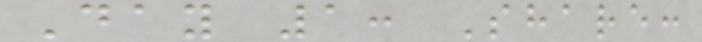Day 1: Share:
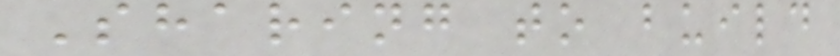Sharing to build
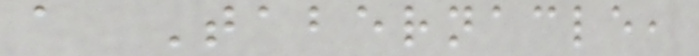a Tabernacle,
